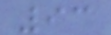93
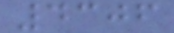4306
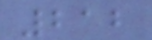212
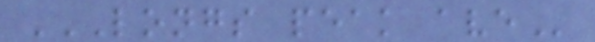LONGS PEAK AVE
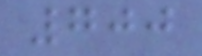700
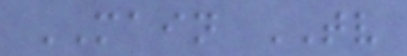MAIN TV
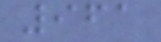961
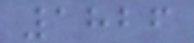1826
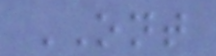ONT
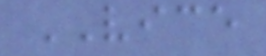VICE
